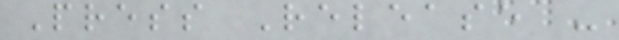Press Release -
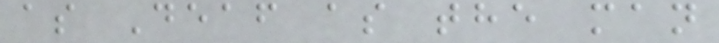as Deaf as the man
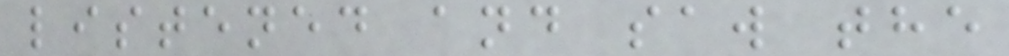listened and saw the
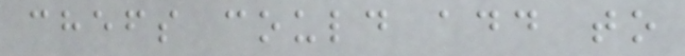chefs could add to
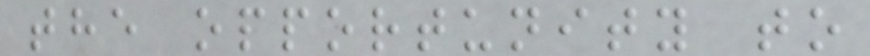the opportunity to
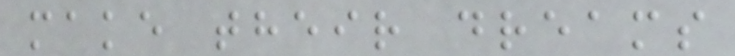make their dreams
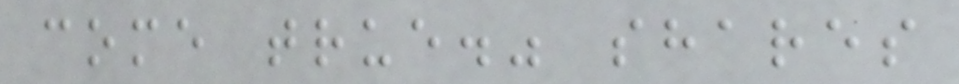come true." shares
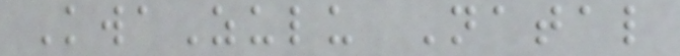KwaZulu Natal
